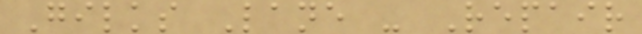Gilks Lane - Repair
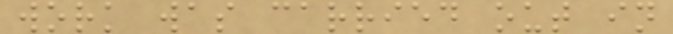work was carried out in
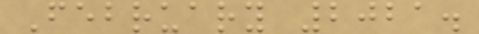February 2021.
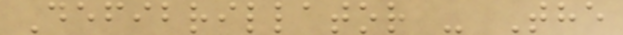Defibrillator - The
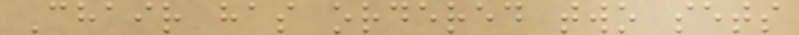Chair has ordered two sets
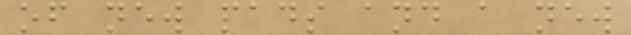of new pads and a new
